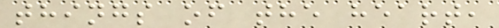things of the heart,
